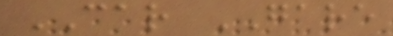CAR GARE
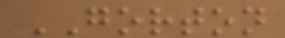GORTON
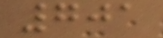701
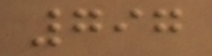797
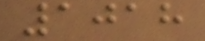1018
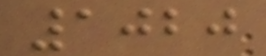1020
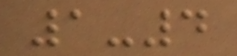1-4
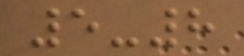5-8
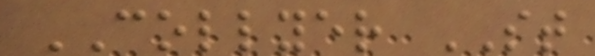COLLYER ST
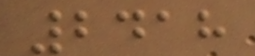2418
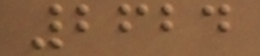2624
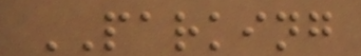PARKING
